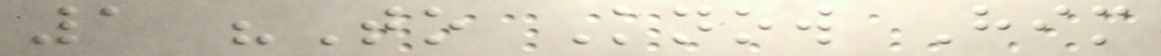1 "To Know Him
